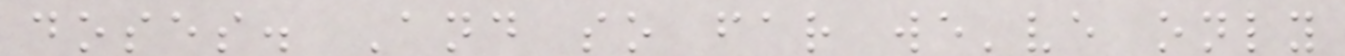doses. And so far we've only
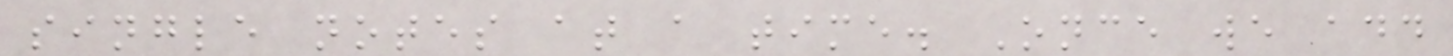single notes at a time. Once we add
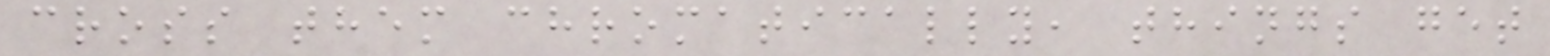cross them chromatically, things get
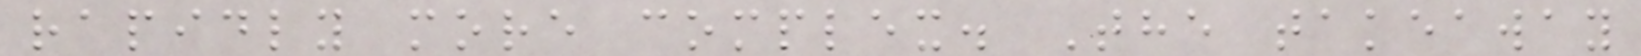rapidly more complex. The takeaway
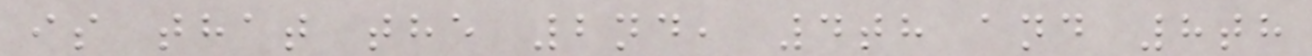is that the 2nd, 4th and 8th
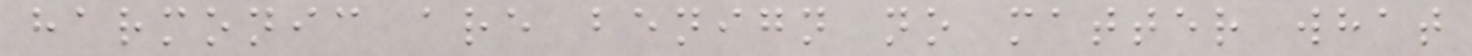harmonic are benign no matter what
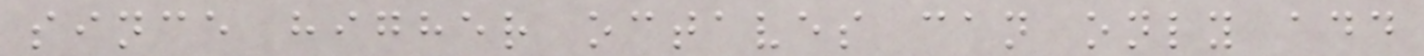since higher octaves can only add
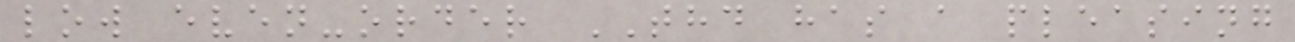low even-order THD has a pleasing
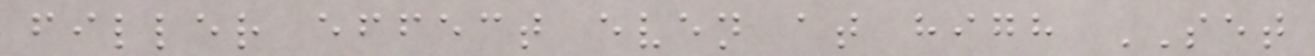filler effect even at high SET
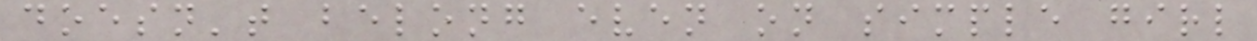doesn't belong even on simple girl
